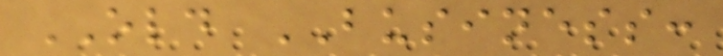OLD BUSINESS:
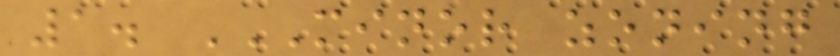1. MINOR ZONING
